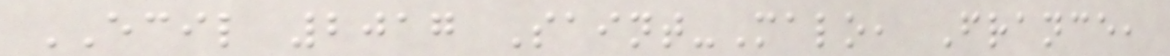ECIL 2017 Saint-Malo, France,
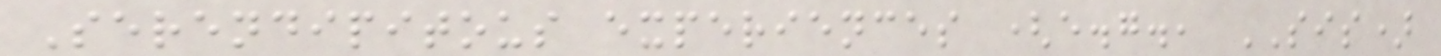Serendipitous experiences (e.g., SIS)
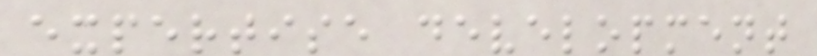expertise development
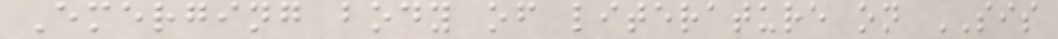Emerging body of literature on SIS
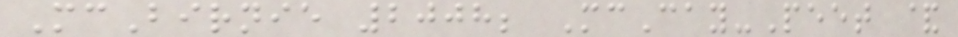McBirnie 2008; McCay-Peet &
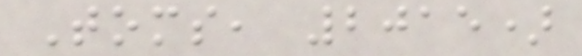Toms, 2015)
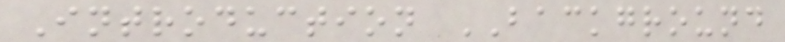Introduction BACKGROUND
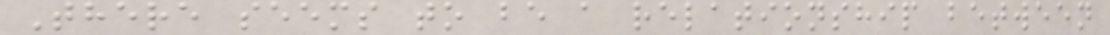There seems to be a relationship between
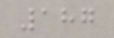187
